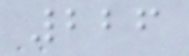226
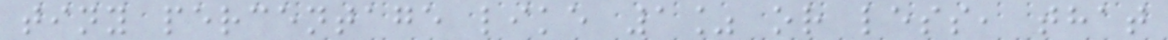tiny percentage like 1% or less, that
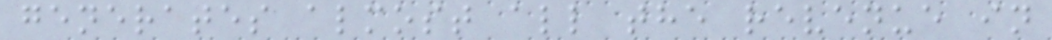generates almost all the revenue in
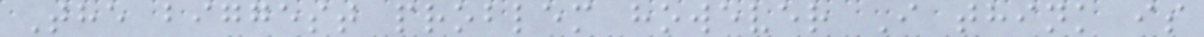The biggest problem however I think is
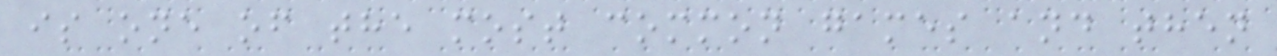is one of the most common games and then
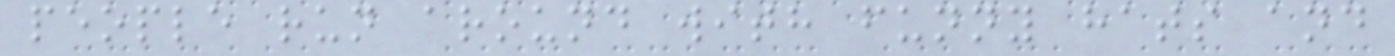people run around with funny hats and
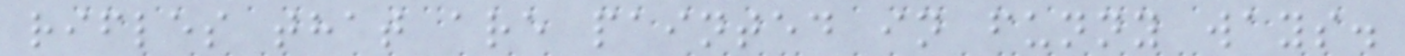rifles that are painted in funny ways.
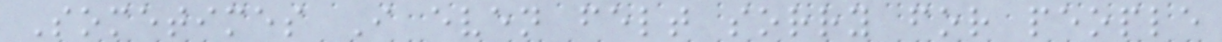Sometimes I even felt sorry for people
